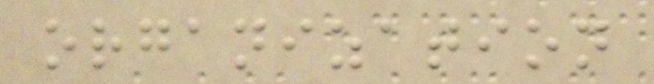organization
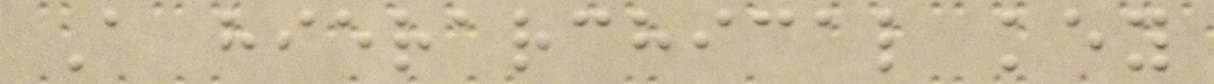A hierarchical key
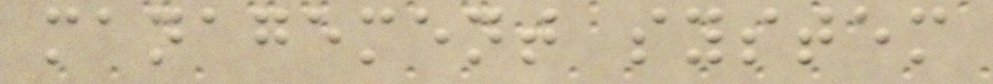management system
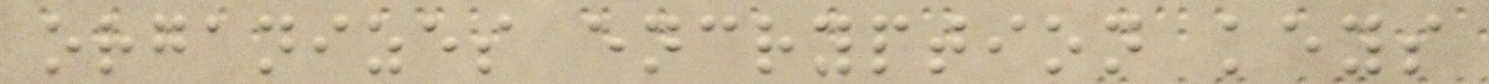organizes encryption keys
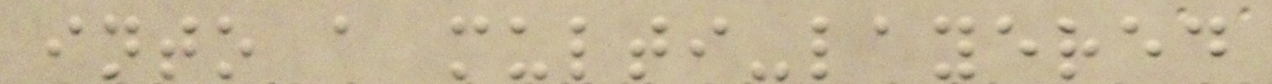into a multi-layered
